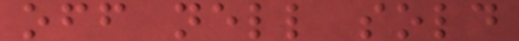off nell sold
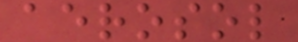aerosol
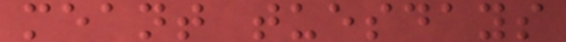meant tuesdays
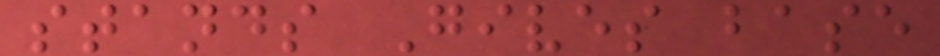stands Gives base
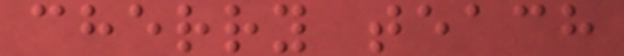cherry teach
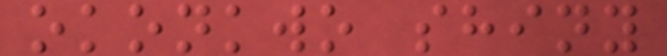okonkwo shiny
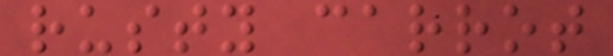rusty carrot
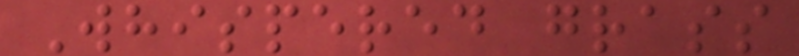Whispered grass
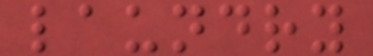laundry
